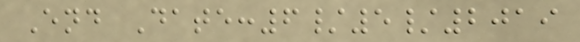End Date:6/5/2019
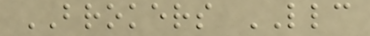BROKERS LLC
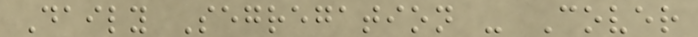Daily Segregation - Cover
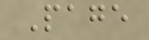Page
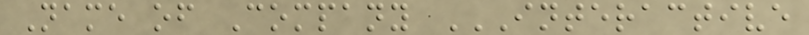Name of Company INTERACTIVE
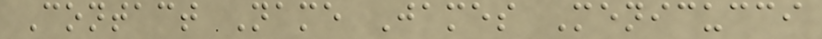Contact Name James Menicucci
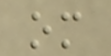om
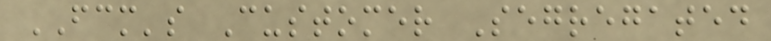FCM's Customer Segregated
